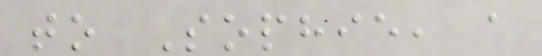to Sophie, a
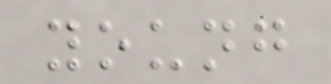young
